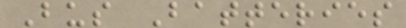Bus Batteries
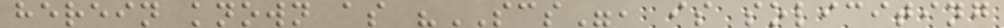herein known as "SCS", is soliciting
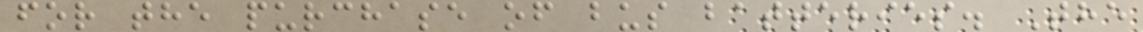for the purchase of bus batteries. The
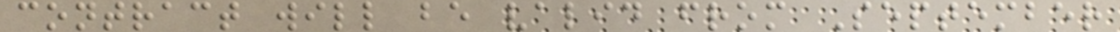contract will be valid from September
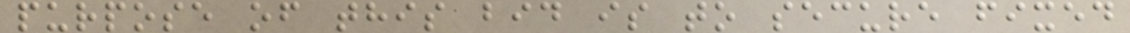purpose of this bid is to secure fixed
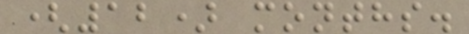(12) months.
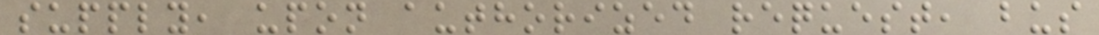supply, upon authorized request, bus
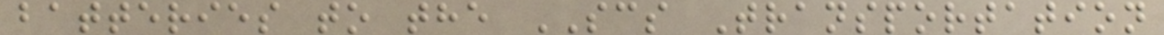batteries to the SCS Transportation
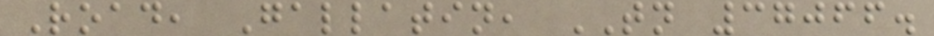Road, Gallatin, TN 37066.
